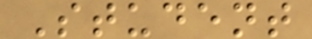Student
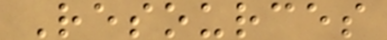Resources
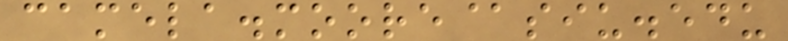camela.moore@siu.edu
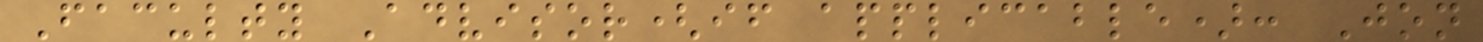Faculty Advisor(if applicable): Jon
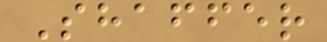Shaffer
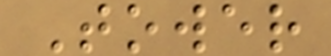Tower
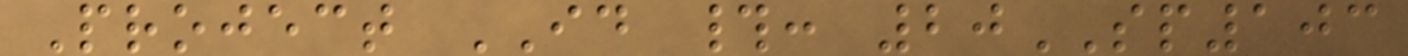Project ID #: 20SP103
